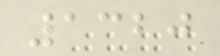1320
